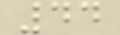44
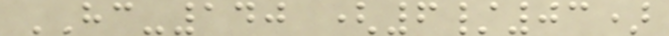HC-140 (6/03)
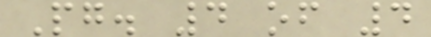Pg. 4 of 4
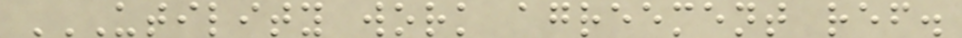UTILITY WORK AGREEMENT REF.
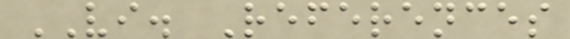VI. References
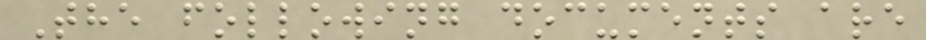The following documents are
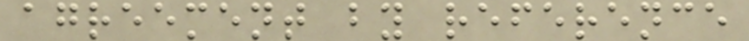agreement by reference
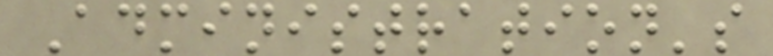Administration's
